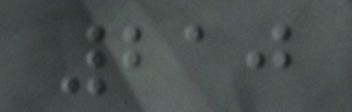210
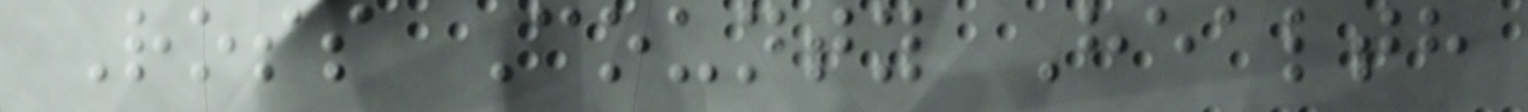Ross County Health
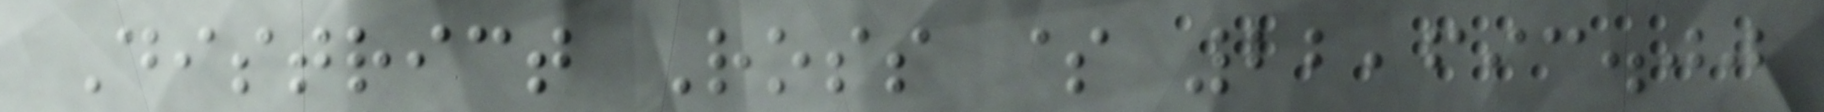District Ross $ 22,693.00
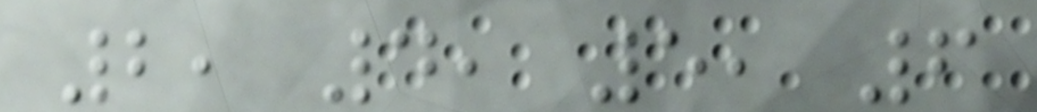2, 4, 5, 6
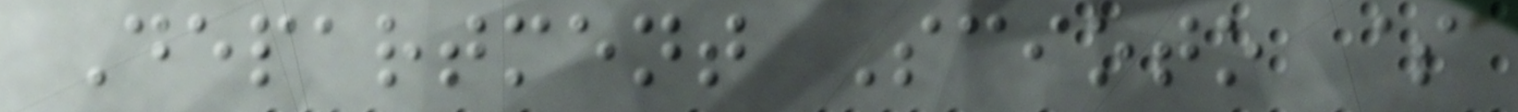Department Scioto $
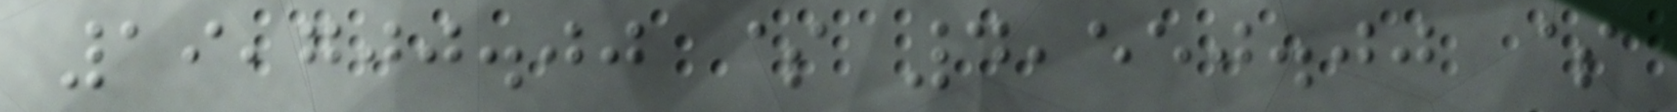19,700.00 $ 4,550.00 $
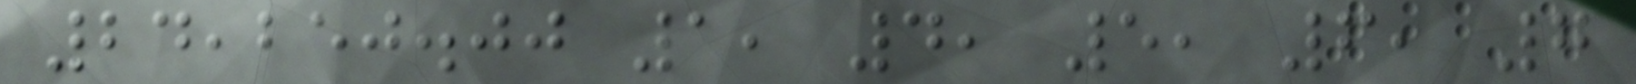24,250.00 1, 4, 5, 6, 7
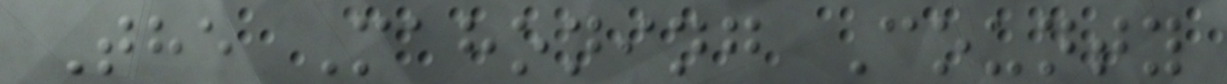The Mahoning County
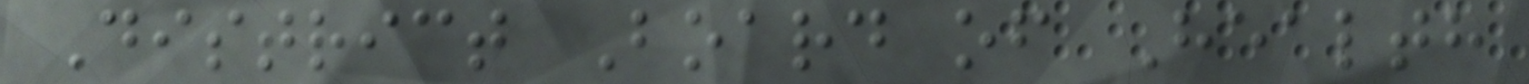District Board of Health
